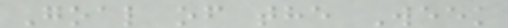Goal of the Week
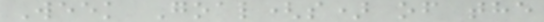Week Goal(s) of the
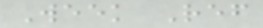Week Ref
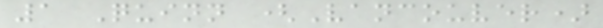1 Quinn (Vancouver)
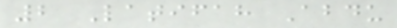2 Latifah Abdu
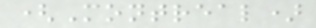(Montreal)
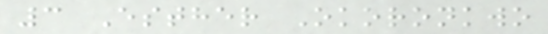3 Esther Okoronkwo
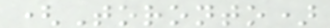(Toronto)
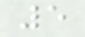5
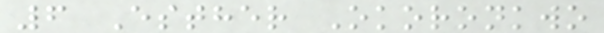6 Esther Okoronkwo
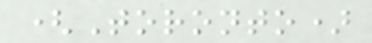(Toronto)
